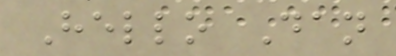Hello Dan
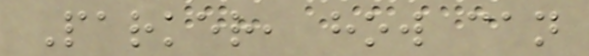Parker, how can
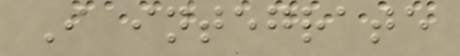I integrate
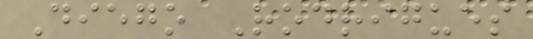Diego Rodrigues
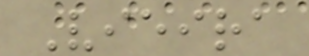Vieira
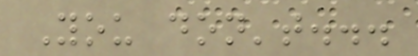You don't...
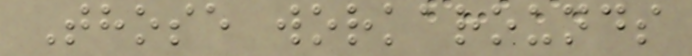Those workarounds
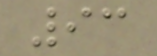93
